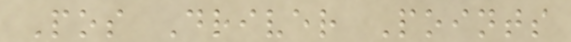Pos Driver Points
